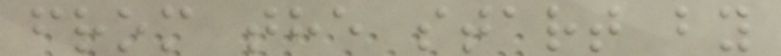from the start by
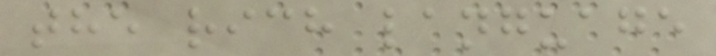the rich language
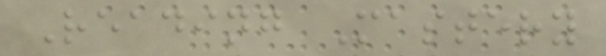Reading Mastery
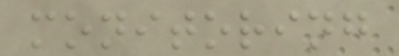monitoring
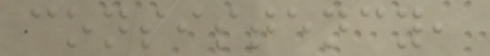consistency,
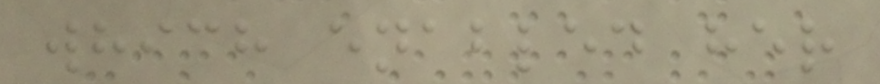which enabled her
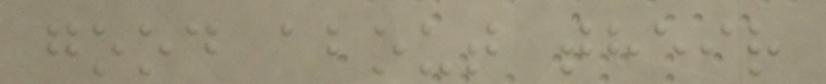good about their
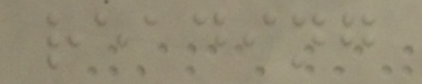reading
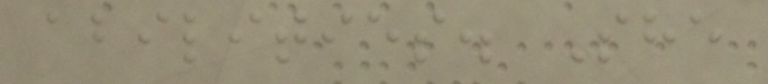abilities. She
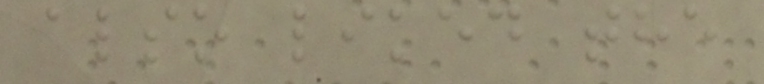also liked the
